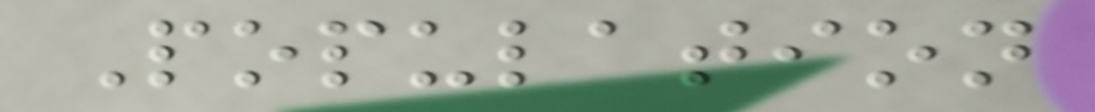Population
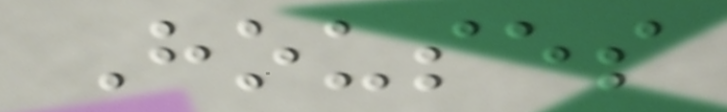Houses
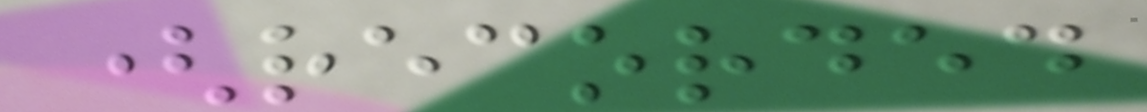(recorded
